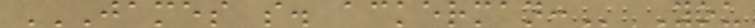JAMES S. ACKERMAN: You
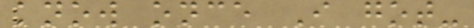know once I got-
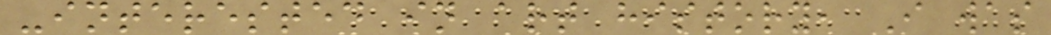-interested in art history, I was
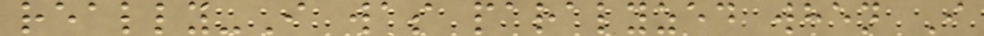really-I was paralyzed when I
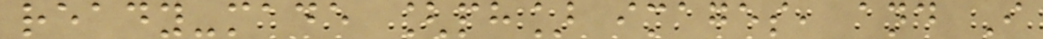ready-made [ph] images, and I
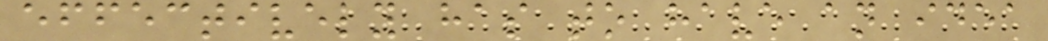effectively has to have an idea
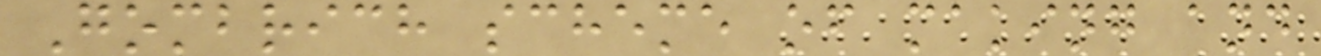Gombrich scheme of making and
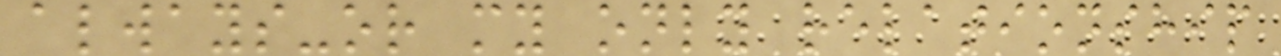always-or my only relationship
